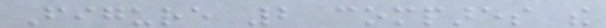Figure 2 compares the
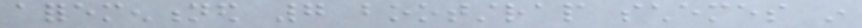aforementioned 7 bootstrap schemes in
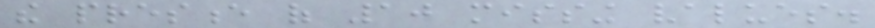the presence of 10 missing values.
